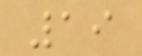19
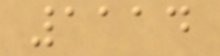1114
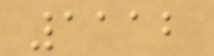1112
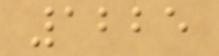1225
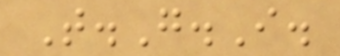T.G.I.
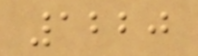1220
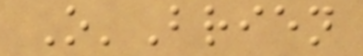O'Brien
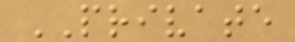PRIVATE
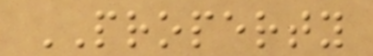PROPERTY
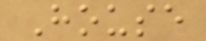House
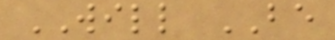WILL BE
